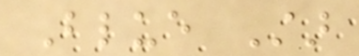Blue Star
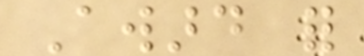Award for
